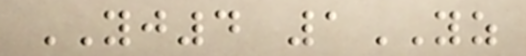YJ4 1YZ
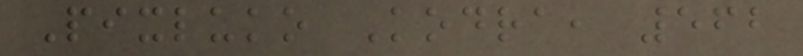Pixluko Kodra, 562
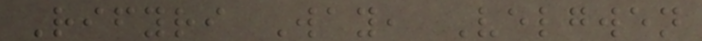Rifyri Way, Velgwen
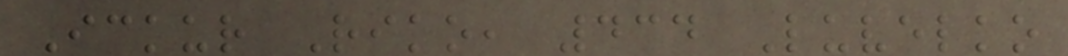Ickur Riko, 434 Luvelko
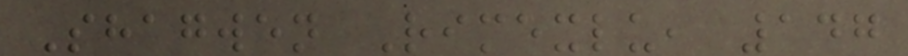Shagwen Rimexlu, 147
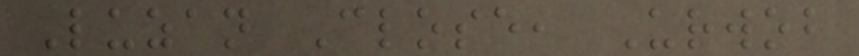Luzan Close, Urwob
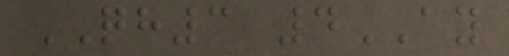QH3 4AY
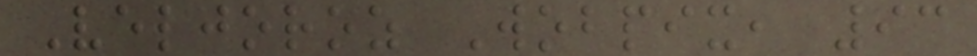Veljoroz Wobpix, 93
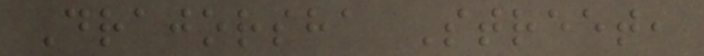Drajorsha Street,
